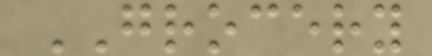GROCERY
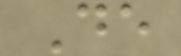De
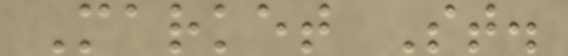Market St.
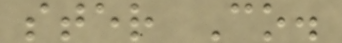ster Co.
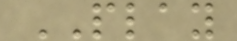PLAY
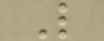L
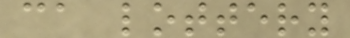ca lottery
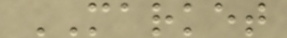MARKET
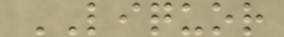LIQUOR
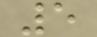5
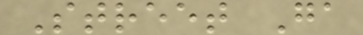Street Ga
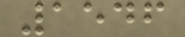1546
